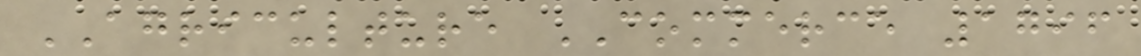AGRICULTURE COMMERCE 1796
